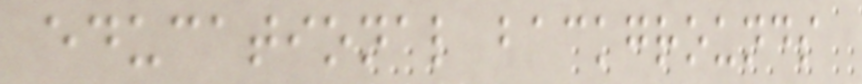educational backgrounds
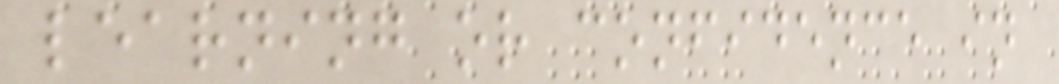learning or confidence in
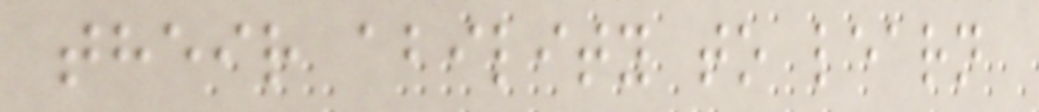their ability to learn
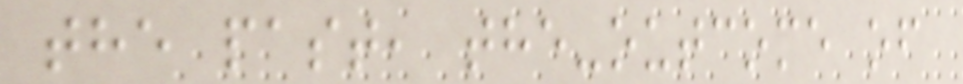the past, the-outcome of
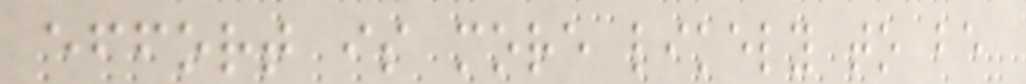effort is more likely to be
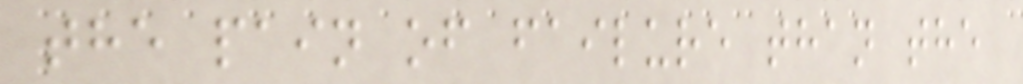the pain of failure than the
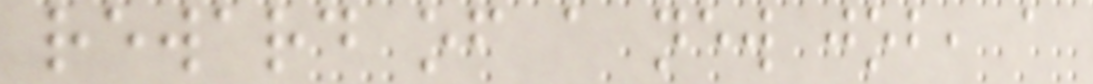reward of a new job, a
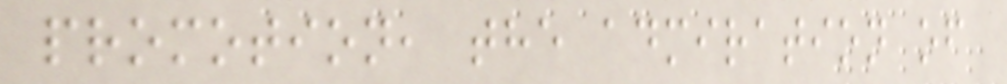promotion, the admiration of
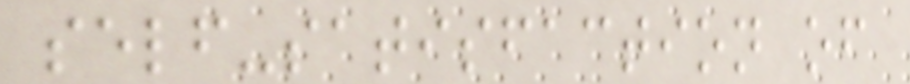self-satisfaction of
